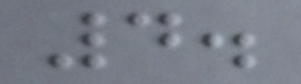4.
